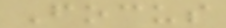Focus
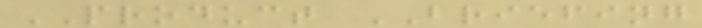PRODUCT BRIEFING
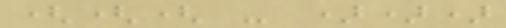((( - )))
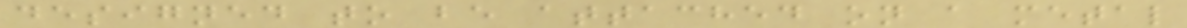designed to be attached on a metal
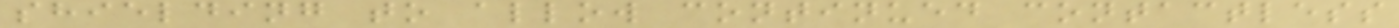shielding to allow continued contactless
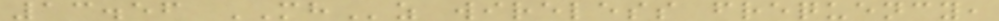13.56 MHz wireless frequency,
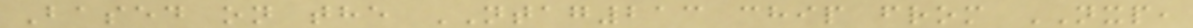Based on the NTAG213 chip from NXP,
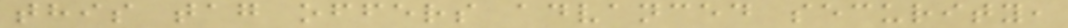this tag offers advanced security,
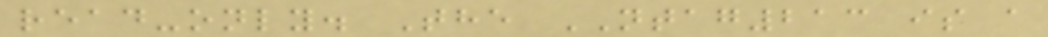read-only. The NTAG213 is a
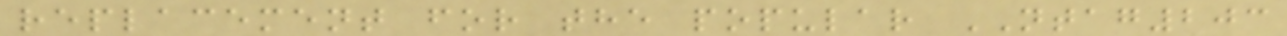replacement for the popular NTAG203
